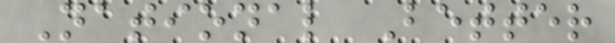National Better
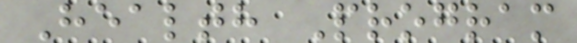Health Program
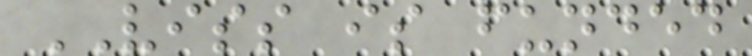VISS is funded
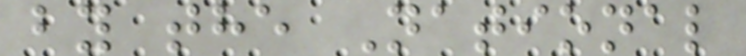by the National
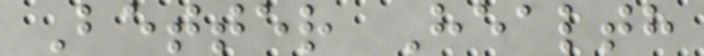Better Health
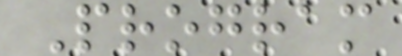Program
